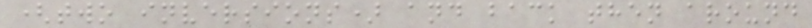(two inversions) and back then around
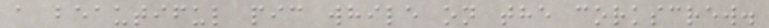a beautiful pic while on the corkscrew.
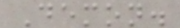Demon.
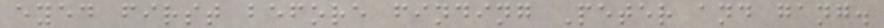eyed first before finding Peter and gang.
